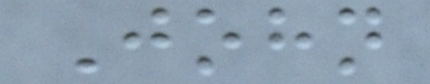John
